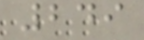249
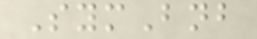SymBnb
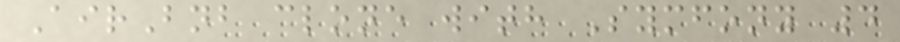AirBnb clone with Symfony 4
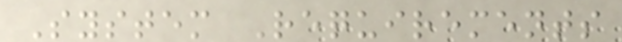System Requirements
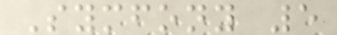Symfony 5
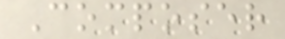Composer
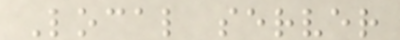Local server
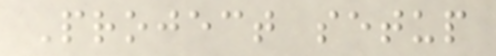Project setup
